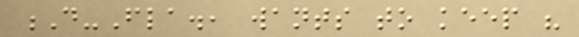D-Fla., wants to keep his
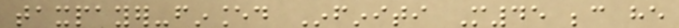taxpayer-financed Infiniti M45 because he
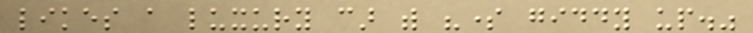likes a luxury car with "some giddy up."
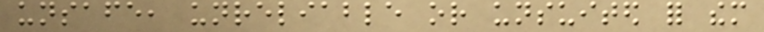unsafe, unreliable or unsuited for them
